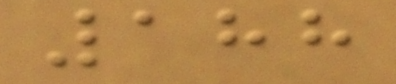188
